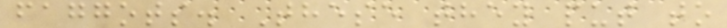faggots. These they put to
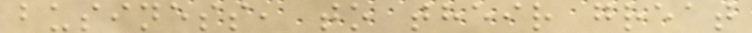business, to their great
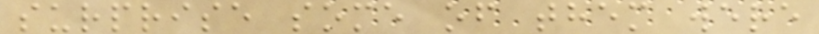surprise some of them were
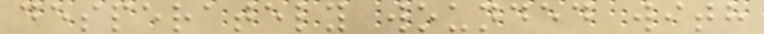desperately wounded with
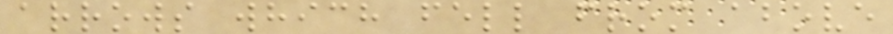arrows which fell from above
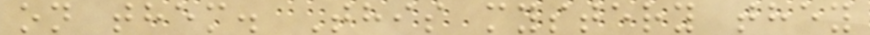on them. This mystery they
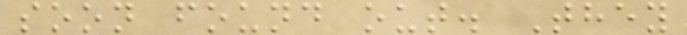soon found out. They
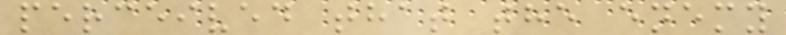perceived that the enemy
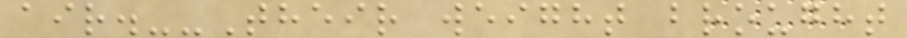air.--Their weight brought
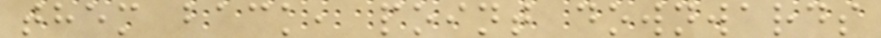them back, point downwards
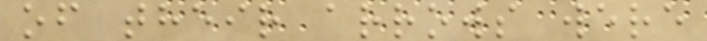of their arrows were
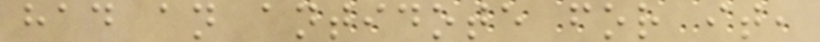had an antidote for it,
